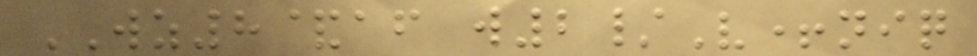WZ8&af w2/V+niq
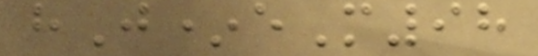hJ*eM98
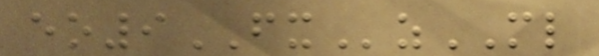eo9FXzML
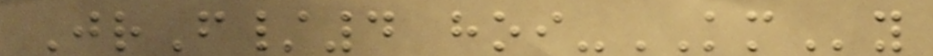JrF/4 hoi-KMy
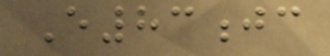E83jc
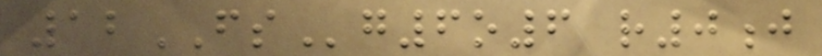12FSg6o6 r0j
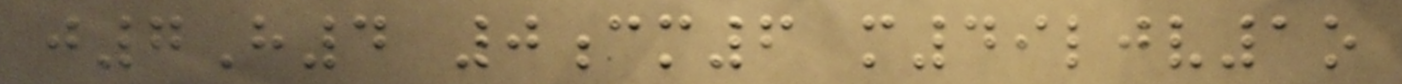j7H4 0cm6 m49ljv1o
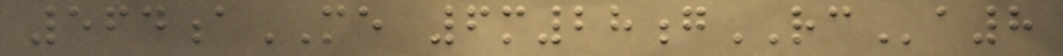564aME 6m28gRCa8
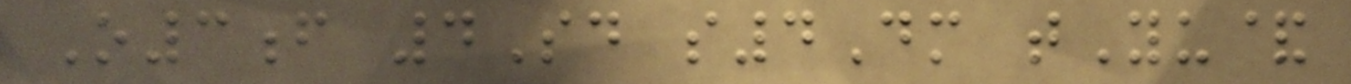O3f 4Sd s4Dm tYu&
